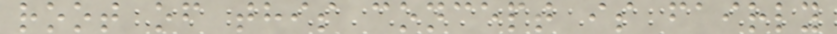root of this concept is fairly
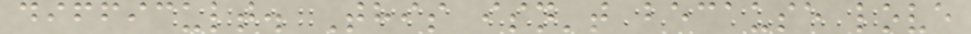difficult. This isn't because love
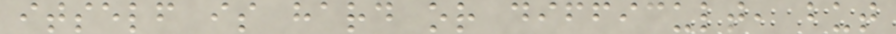itself is hard or difficult, but
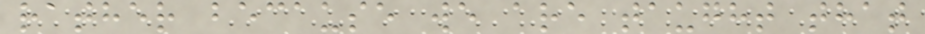rather because we are taught that
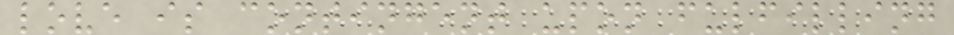love is contingent upon fulfilling
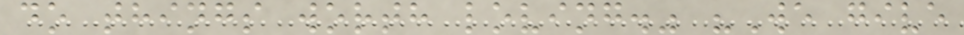do things worth loving." "We give
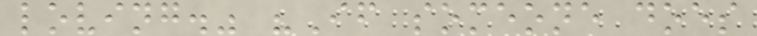loving." "If someone does
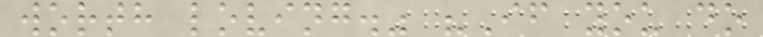worth loving." "If you do
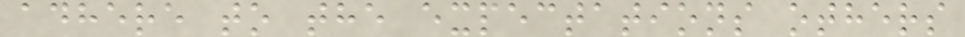adhere to the expectations others
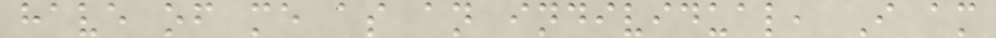have of me as an individual, I am
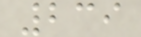239
